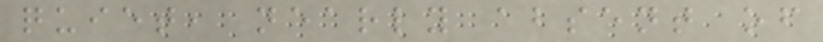quiet, nearly absent of
